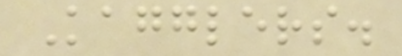Kagglers.
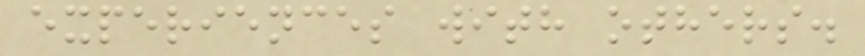experiences with others.
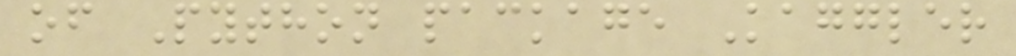of Python package Kaggler
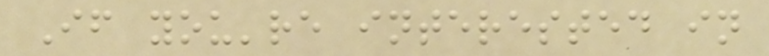If you're interested in
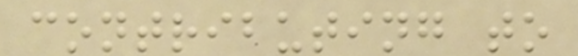contributing to
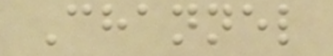Channel
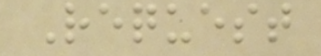Request
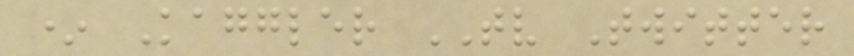* Kaggler TV Twitter
